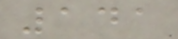141
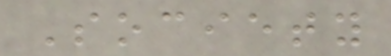Society
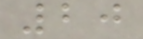20
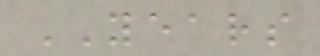YEARS
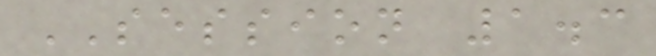SESSION 1.3
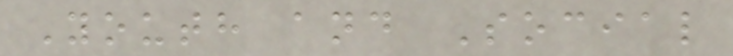Youth and Social
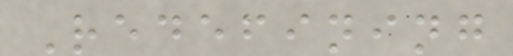Redefining
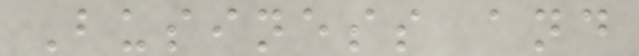Business and
